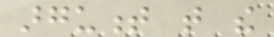argument that the
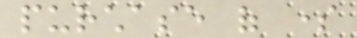purchase of some
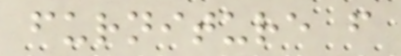furniture from
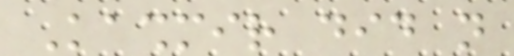Kashmir did not
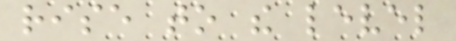rise to the level
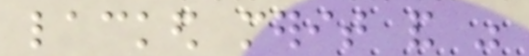lacked merit and was
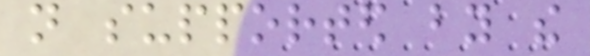not supported by the
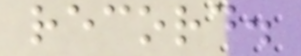record.
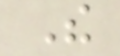The
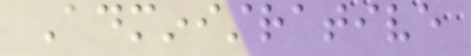Administrative
